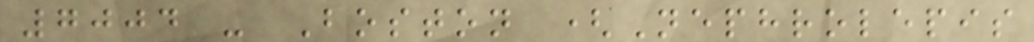7004 - Boston (Nephrolepis
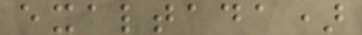exaltada)
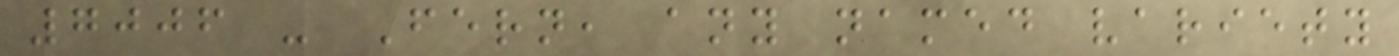7006 - Fern, any named variety
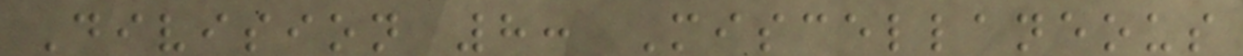Division 8: Miscellaneous
